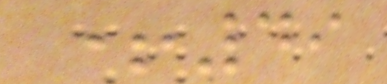+49
